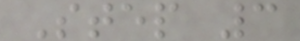Step 3
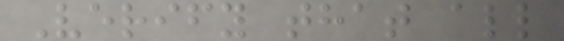Verify that all
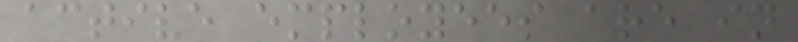active employees are in
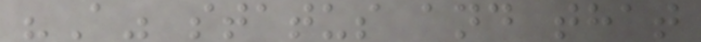"A" status and that
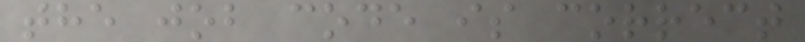the job code is correct
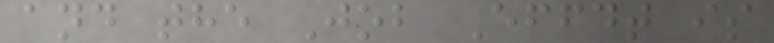and the Job Effdt is
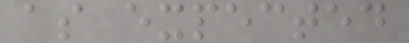as expected
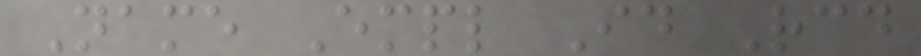Name Empl Id Rcd
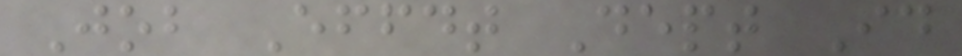Job Effdt Dept Id
